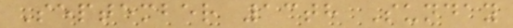September 13th Sunday
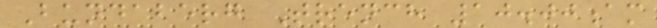Bundaberg Trench 10.00am
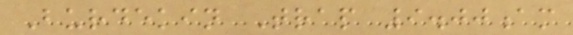Burdekin Trap 9.00am
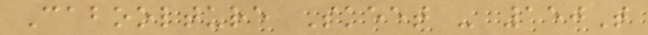Caboolture Skeet - 150T
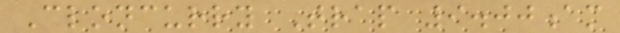Cloncurry Trap 9.00am
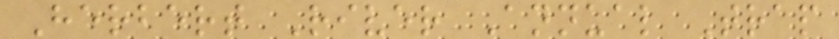Herbert River Annual Trap
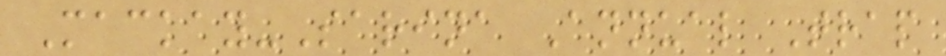Mackay-Sarina Annual Trap
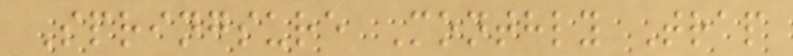Springsure Monthly Trap
